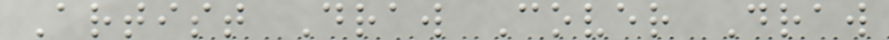Artist Draw Cover Draw
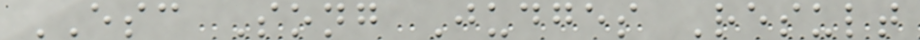ESC Song Judges Result
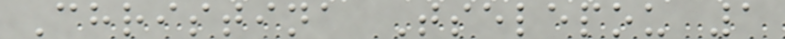Christina Tselepou 1
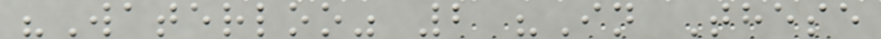"Waterloo" 2 "In These
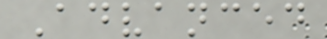Advanced
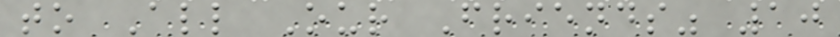to All Our Friends" 10
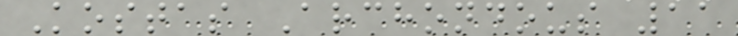Kostas Archondous 11
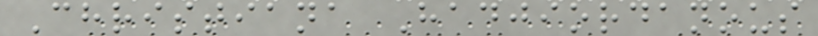Christiana Hadjiordanous
